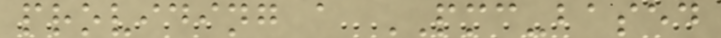providing a PMC-based
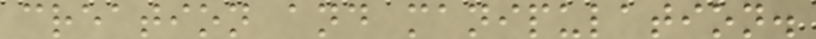creation and manipulation.
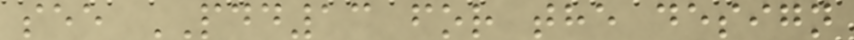see PDD13 for the design
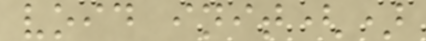void init()
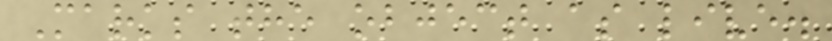Marks the object as live.
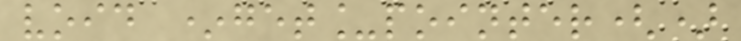void *get_pointer()
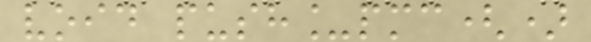void push_pmc()
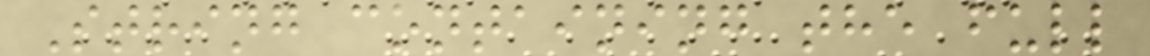String containing the full
